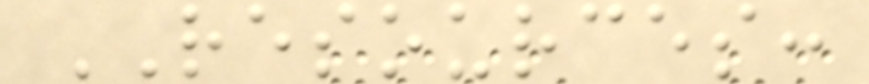RESOURCES:
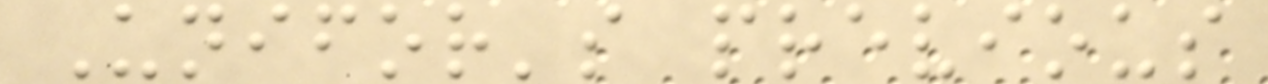Unifor's previous
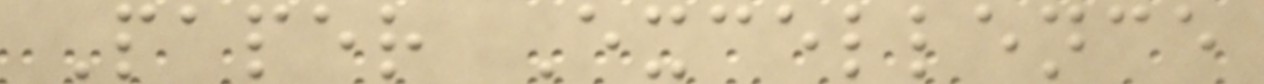Paper Excellence
